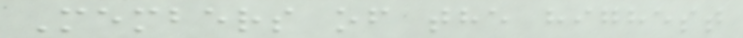Members of the highest
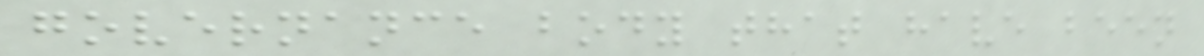governance body that have been
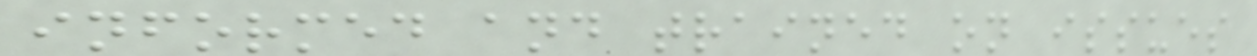informed and trained on issues
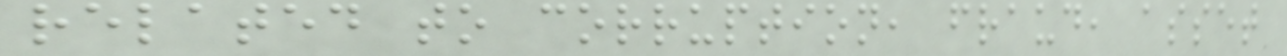related to corruption, fraud, asset
